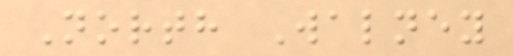North Walney
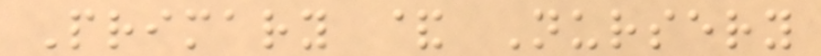Primary & Nursery
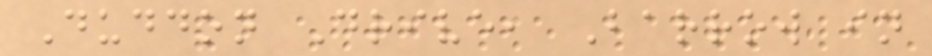Duddon Drive, Barrow in
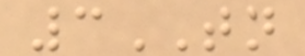3TN
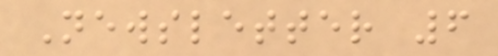Newsletter 6
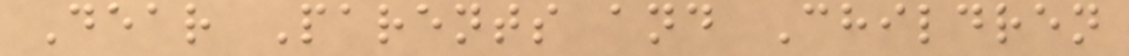Dear Parents and Children
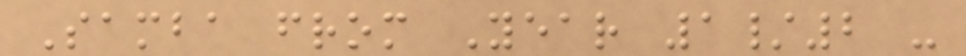Samba from Year 1/2 -
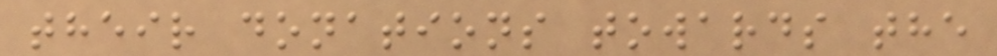their donations towards the
